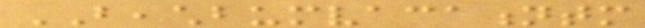BEACHBUMVACATIONTM
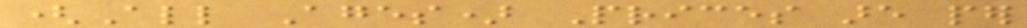(All Ages) Prices are per
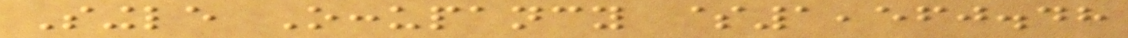Single Occupancy $1,560.48
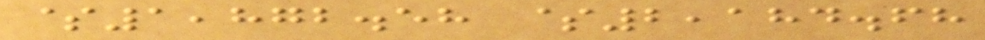$1,872.58 $2,184.68
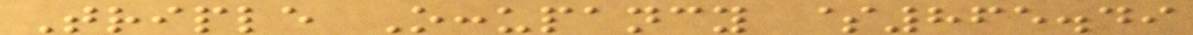Triple Occupancy $865.49
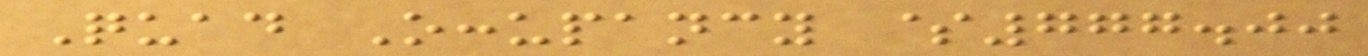Quad Occupancy $777.00
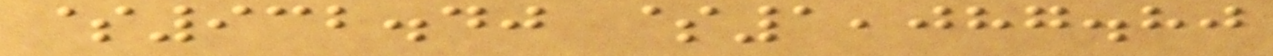$932.40 $1,087.80
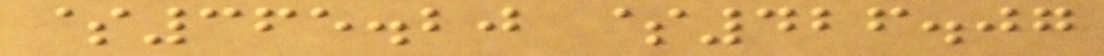$365.20 $426.07
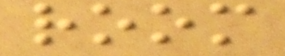room
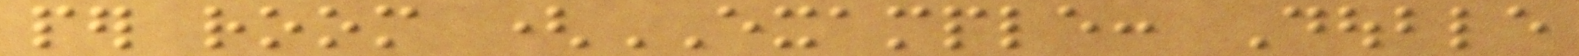per room (EXAMPLE: Double
